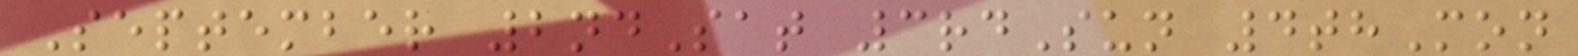September 2ndSat 3rdSun 4thMon
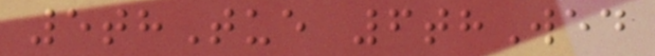5thTue 6thWed
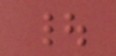|
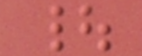|
